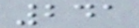241
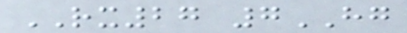RX27 7HG
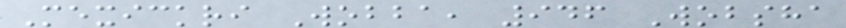Mexickri Wobba, 946 Wobsha
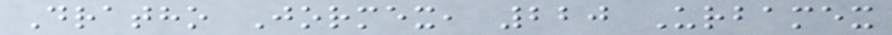Dratho Jormex, 220 Urbamex
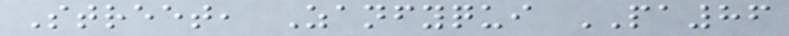Street, Zanfyqui PA86
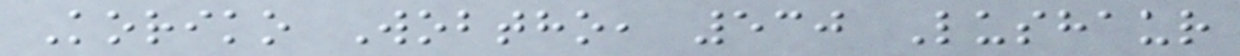Koriko Wobtho, 530 Lushaur
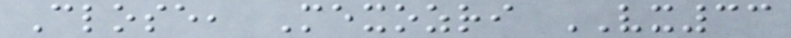Close, Mexozri VX33
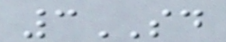3SD
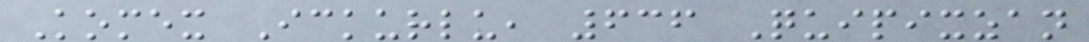Komex Ickurlu, 636 Quipixzan
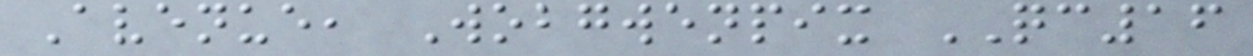Avenue, Wobgwenpix QC16
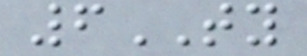6TY
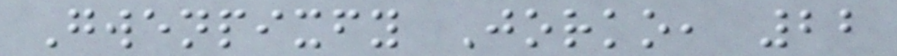Gwenpixfy Jorko, 22
